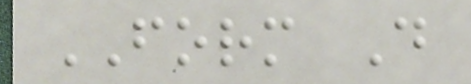FORM D
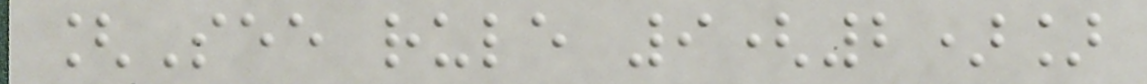[See rule 9(2)]
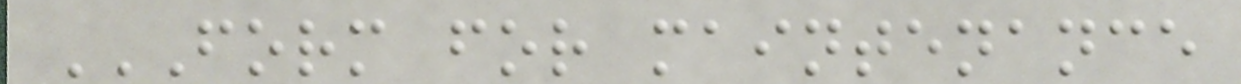FORM FOR MAINTENANCE
